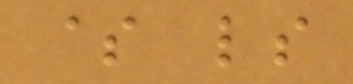$ ls
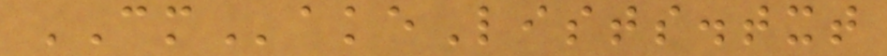CMakeLists.txt
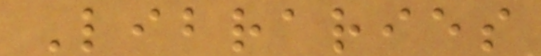Libraries
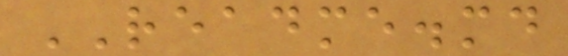README.md
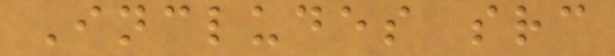Includes src
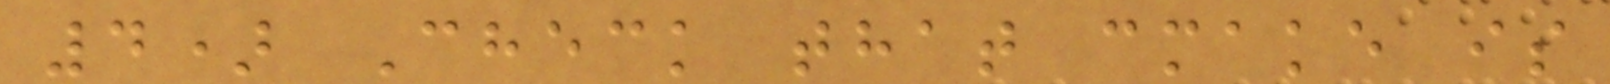4) Check that cmake is
